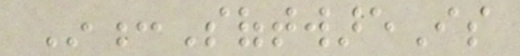In:SoftwareIs
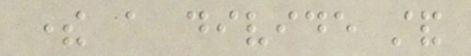there a divide stand
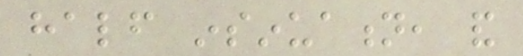half insinuation, and
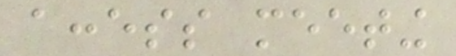access meeting
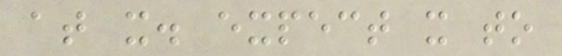at it. expect it to
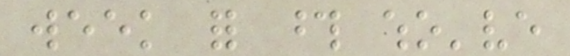week for those who've
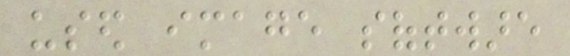used image software
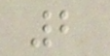2
